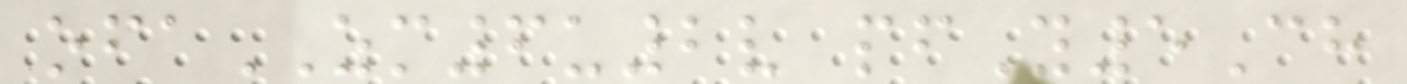ofaZM6u2v pfY5Ch
